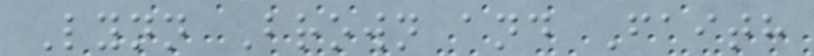Lynn Brown and Faith
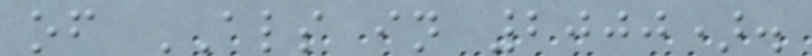of ALS in 2000).
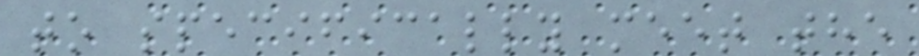to specifically meet the
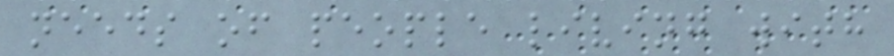needs of people living with
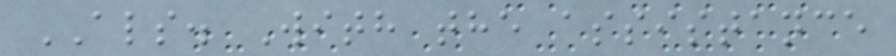ALS. With the assistance
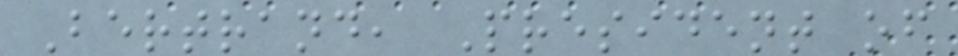Bertrand, President of
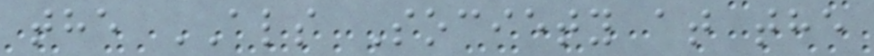the ALS Society at the
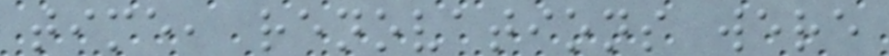time, renovations were
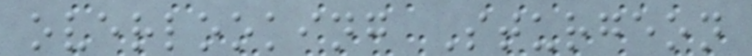overlooking Sturgeon
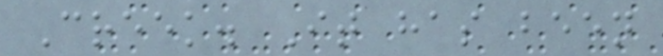Creek. It has been
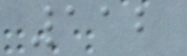112
